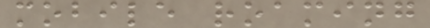mobile roaming
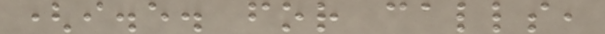(i.e. for calls,
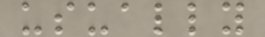usually
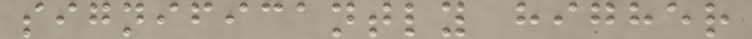significantly higher
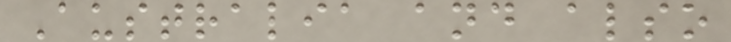Australia and also
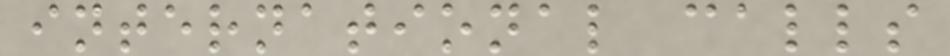international calls
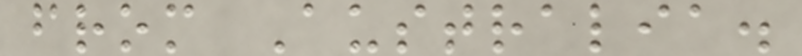from Australia.
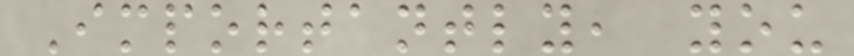Importantly, you
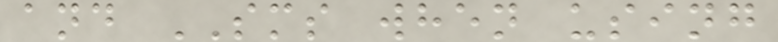and SMS when using
